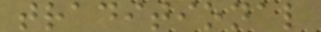traditional
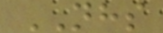NHS
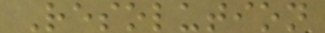Resolution
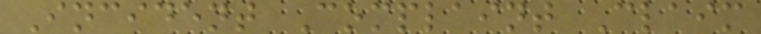Incident Complaint Claim
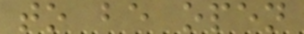to be open
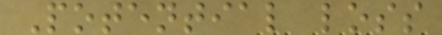Potential loss
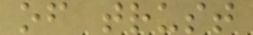of trust
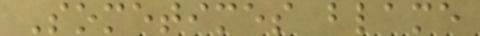Sometimes blame
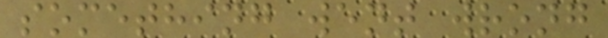something went wrong
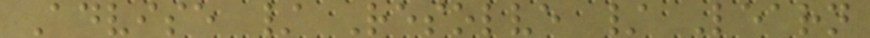Advise / Resolve / Learn
